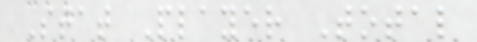Stat Player Total
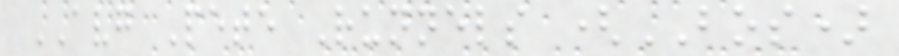AVG Pete Runnels (BOS)
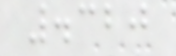.320
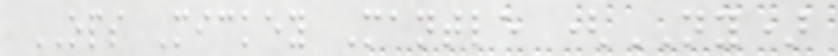OPS Mickey Mantle (NY)
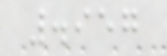.957
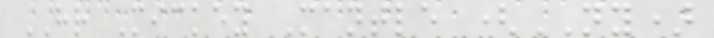HR Mickey Mantle (NY)
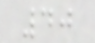40
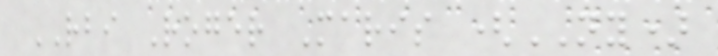RBI Roger Maris (NY)
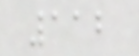112
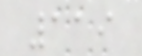119
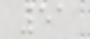51
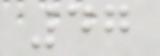47
